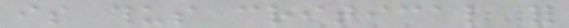is thus critical for
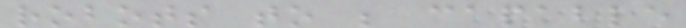robots to be capable
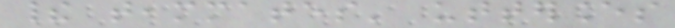their teammates' utterances
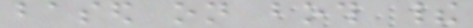based on both their
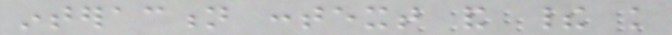interaction context and their knowledge
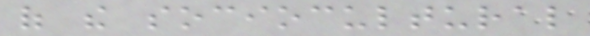of the sociocultural
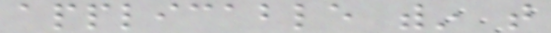applicable within that
